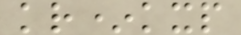kr*kxp
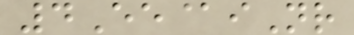4Ee@iNr
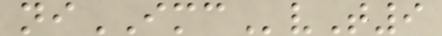niIMCvT9
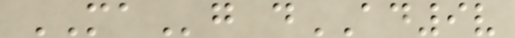MAg dAD9v
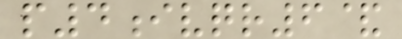p4ivqr6&
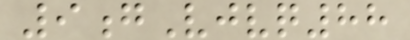9gVjvq88
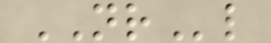NRl
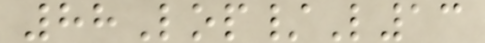88Lop/L13
